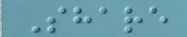Share
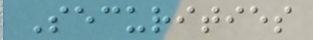Securities
